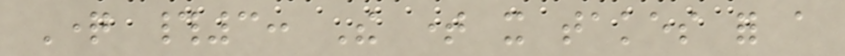Question #3: The time it takes for a
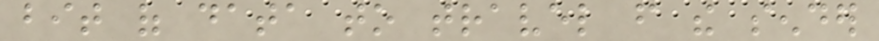bit of data to travel from the sender
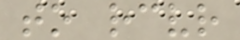to receiver
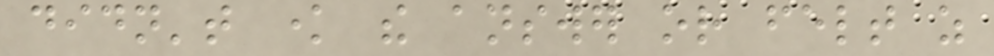didn't know the answer or felt as
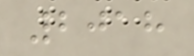2018
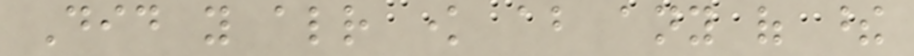Did you already know about any of these
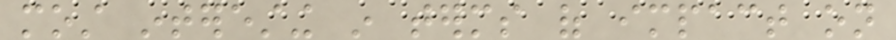most interesting in terms of impact on
